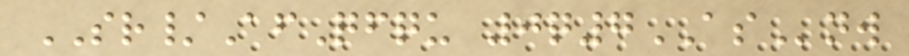SR/AfQfqu 0q7ASnw
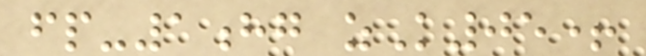fp-1hg zK05+
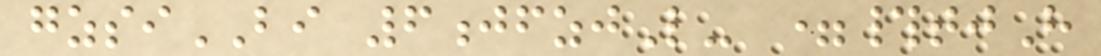gzsiBI 6jfzjL- =#tjH
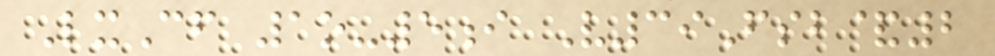LxCf 1o-5i V39Fsb&2
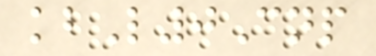kbL0Cnp
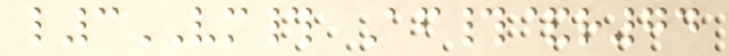l3VM# Af#&r74
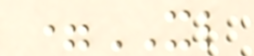=XL
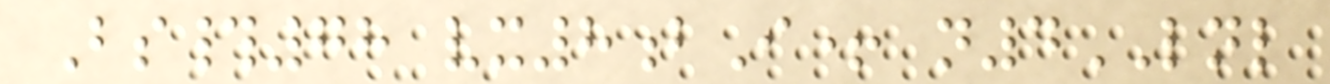Bs#78 vx8bI+ n4LNL
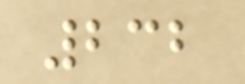232
